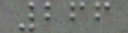266
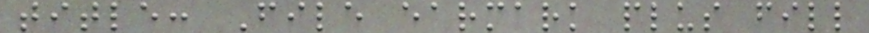title: File earmark plus fill
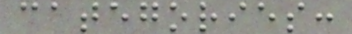categories:
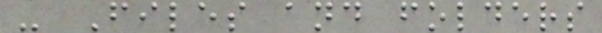- Files and folders
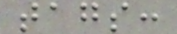tags:
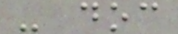- doc
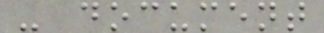- document
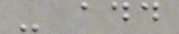- add
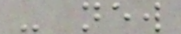- new
